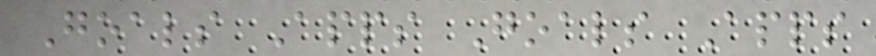Goals Apps Goals Apps
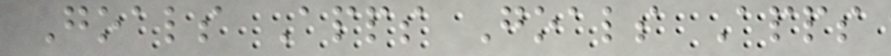Goals Apps Goals Apps
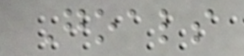Goals
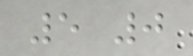5 0
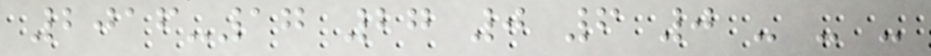2016-17 27 0 6 0 - - -
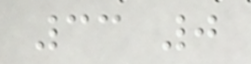33 0
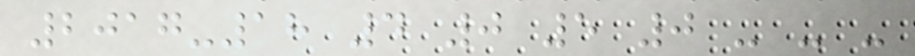2017-18 4 0 5 0 - - -
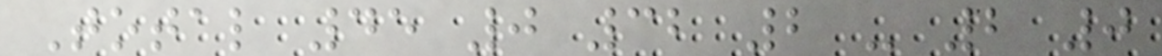Total 45 0 32 2 - 2 0
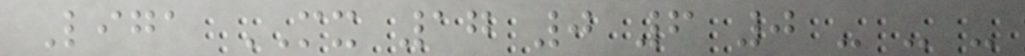Liga MX 17 0 6 0 - - -
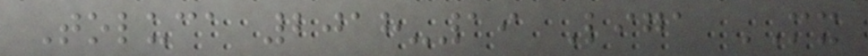Toluca 2018-19 Liga MX
